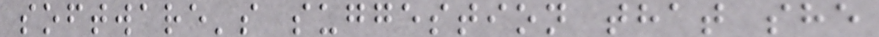software's suggestion that she
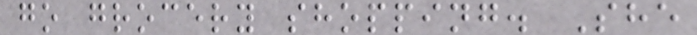go grocery shopping. She
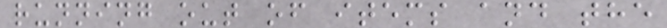running out of items and the
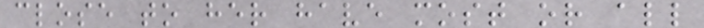close to her have most or all
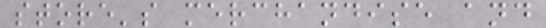store's merchandise and
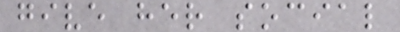give her social
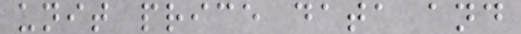unit price data and
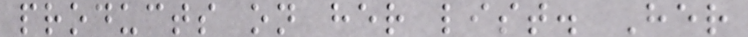products on her list. Her
